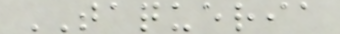TAQUERIA
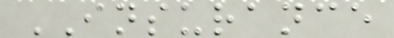INSURANCE
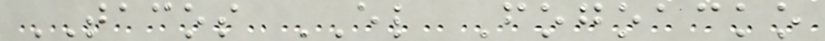TACOS EL Fogoacko
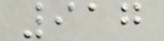917
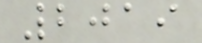2019
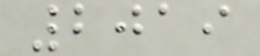2019
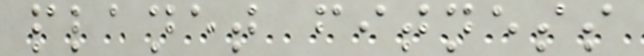planet fitness
